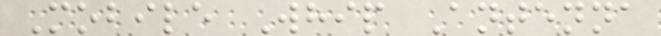Mobile Whip Antenna
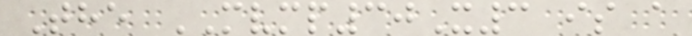The MVMP30X3 is a
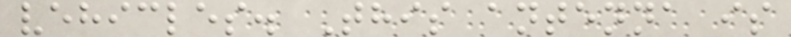vehicles. This antenna is
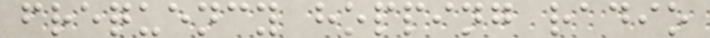frequency hopping radio
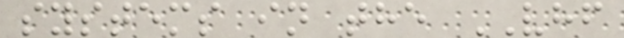systems in the VHF
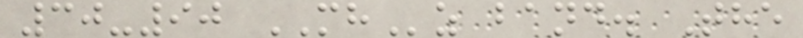30-90 MHz band. The
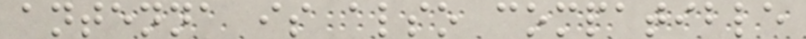antenna is also compatible
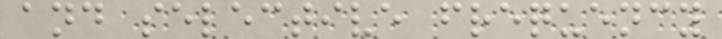and selective frequency
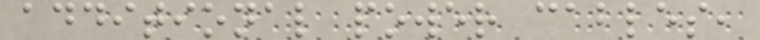additional power cables,
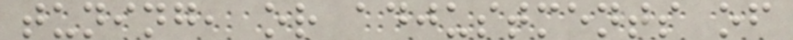tuning, or adjustments of
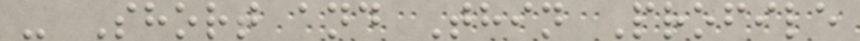- Short and Thin Profile
